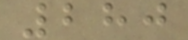280
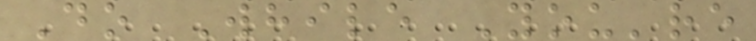Do While You're
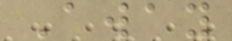Away
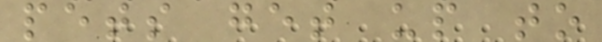pets get up to
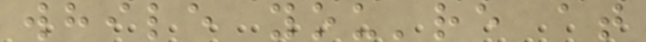while you're at
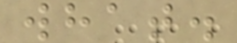what.
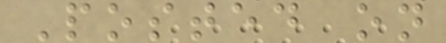Posted on
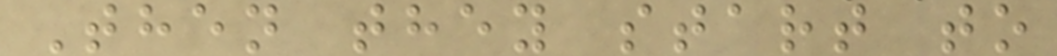Then they start to
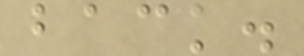back.
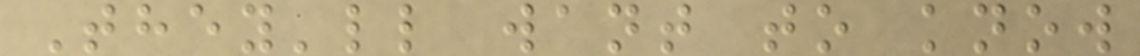They'll want to know
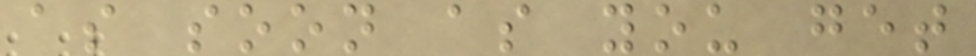as soon as you get
